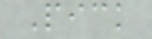Pick
